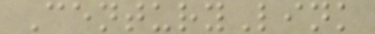CenturyLink
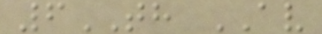6TH AV
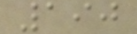190
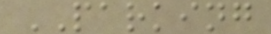PARKING
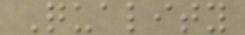Quality
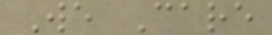We Care
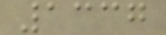1337
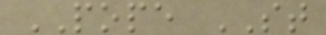POPE ST
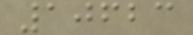10623
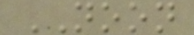NOON
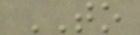TO
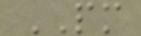PM
